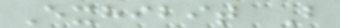Exhibit B
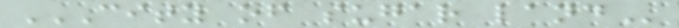CITY OF SUGAR LAND
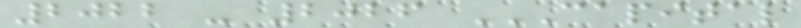2022 - 2026 CAPITAL
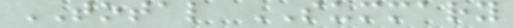TOTAL SUMMARY
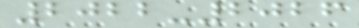2022-2026
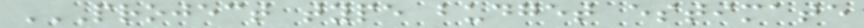PROJECT TYPE BUDGET ESTIMATE
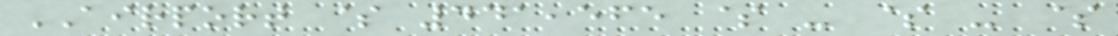AIRPORT $ 441,565 $ - $ - $
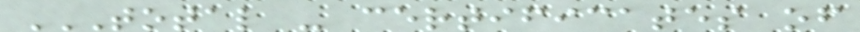TOTAL - CERTIFICATES OF
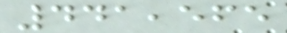441,565
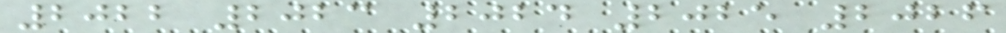2022 2023 2024 2025 2026
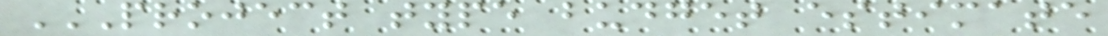PROJECT TYPE BUDGET ESTIMATE
